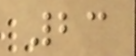23
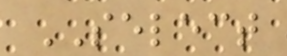SELECT
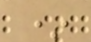*
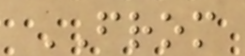FROM
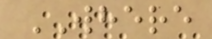WHERE
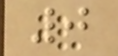0
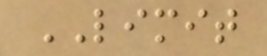LIMIT
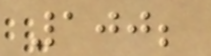100;
